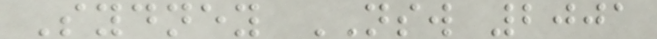Sydney NSW 2001
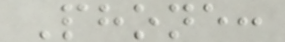Phone:
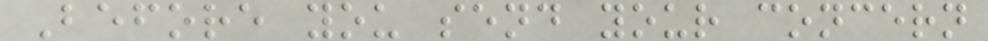Before you send your concern
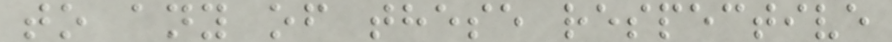to any of these respective
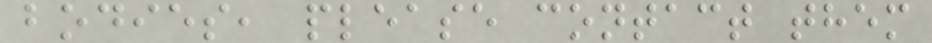bodies, please contact them
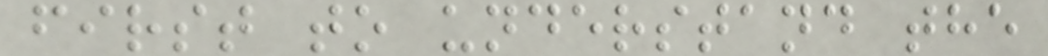first to understand the
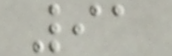91
